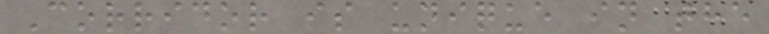Corridor is unique in the
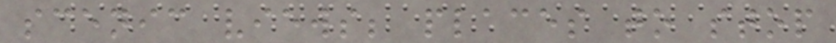scenic views; places to stop
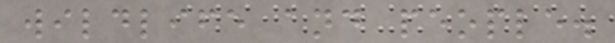wildlife and people.
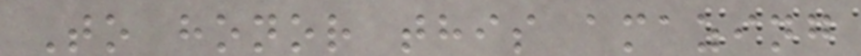To honor this amazing
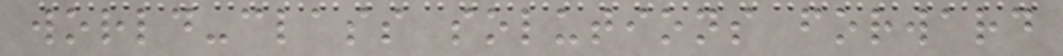world-class solutions forward
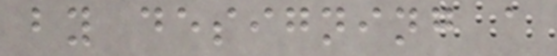by designing a
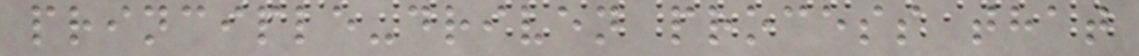principle-driven process that
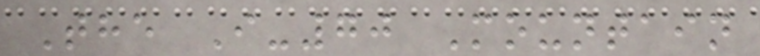The I-70 Mountain
